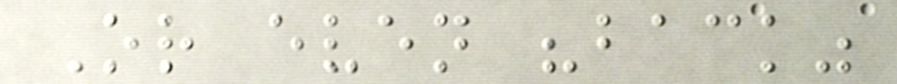Or even "back"
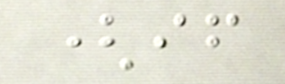(if
